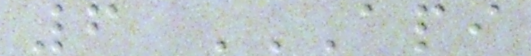6 API
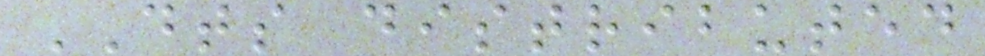DTS distributed
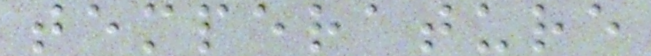temperature
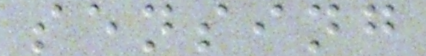sensing
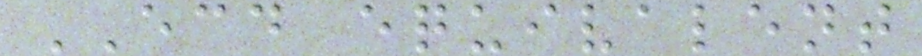ECD equivalent
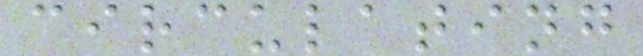circulating
